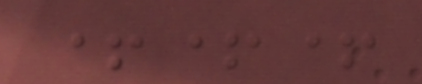+++
